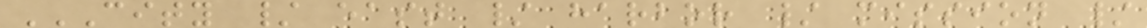CITY / EAST / HARBOR / MISSION /
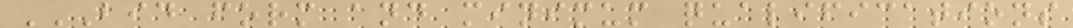BID FORM AND MINIMUM QUALIFICATIONS
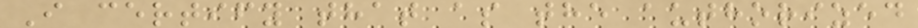I certify that as the authorized
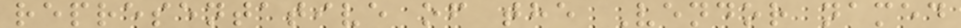representative of the Vendor named
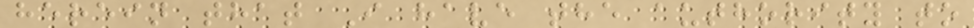herein that I have the authority to
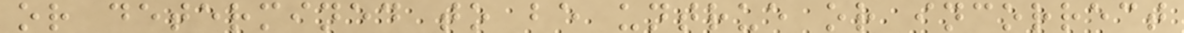or determined to be untrue or incorrect
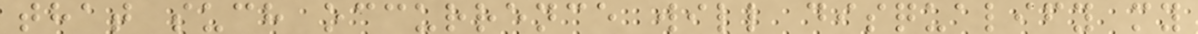that such occurrence will disqualify my
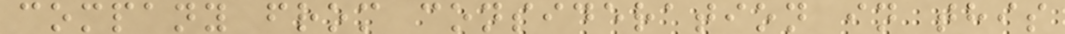company from consideration in this
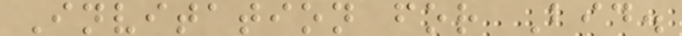Invitation for Bid.
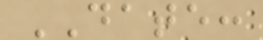DATE:
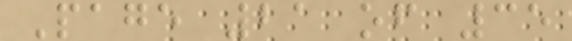Page 21 of 35
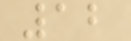12
